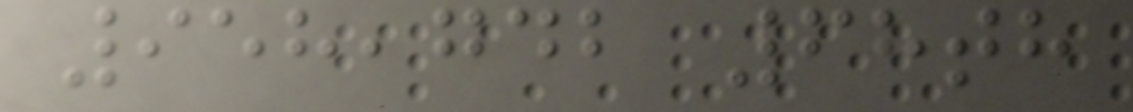958,742 68th
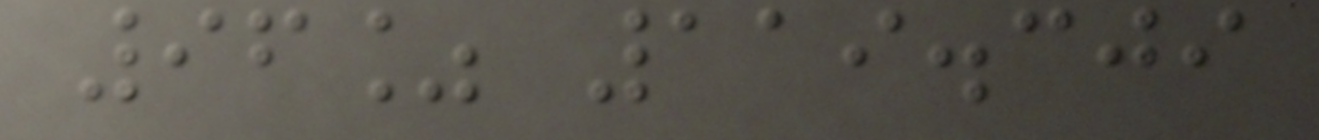96% 119.309
